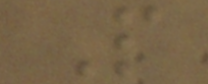P
